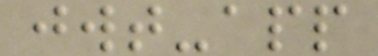jwt-app
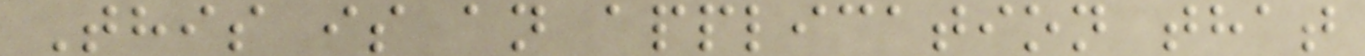This is an application that
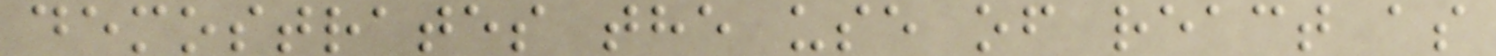demostrates the use of react as
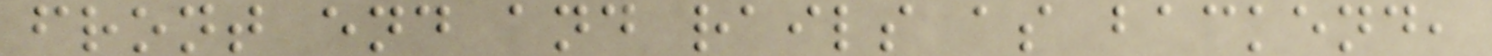front end and rails as backend,
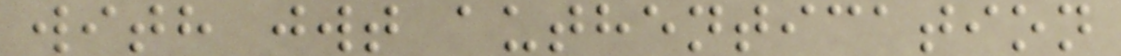with jwt authentication
